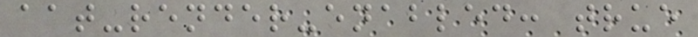aat-render-enabled: true
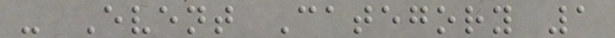- Event Category 1
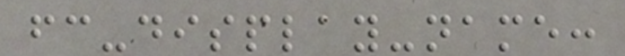fc-display-name:
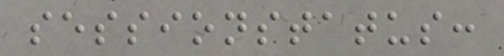sessionstatus:
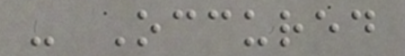- Occured
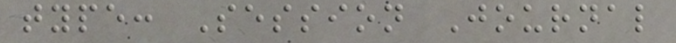type: Session Journal
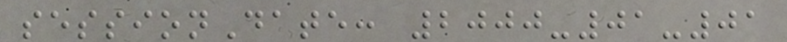sessionDate: 2000-01-01
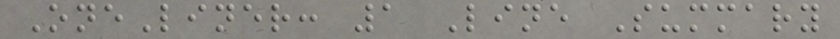OneLiner: 1 Line Summary
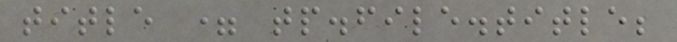title = tp.file.title;
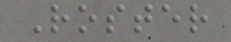Roster
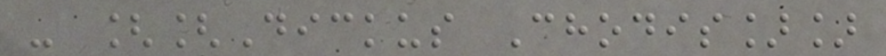- [[Dickus Chodis]]
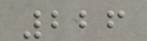226
